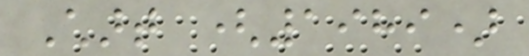Chart (1989)
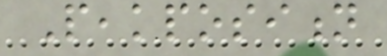Peakposition
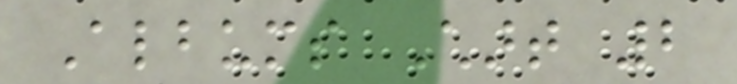Albums Chart 2
